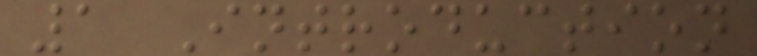1 Introduction
